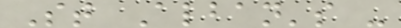St Alban's -
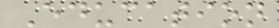Education
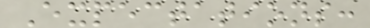Expectations:
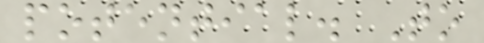potential. To
